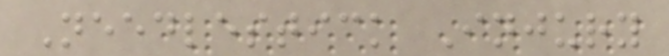Needlestick Injury
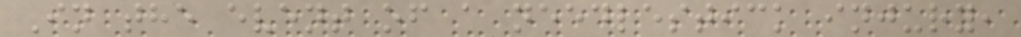In the event of a needlestick injury,
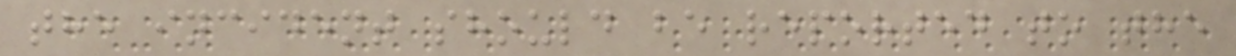the incident should be reported to the
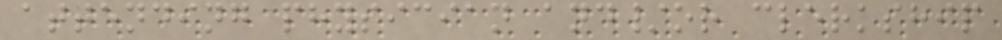attending physician and/or clerkship
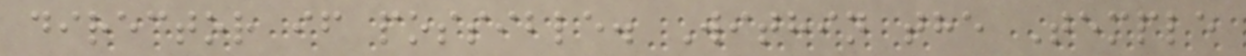director if possible. Within the Temple
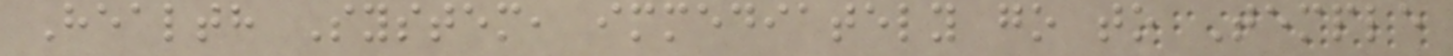Health System, immediately go to Temple
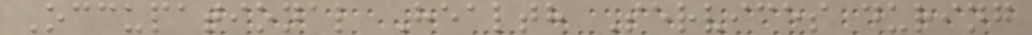Occupational Health Services during
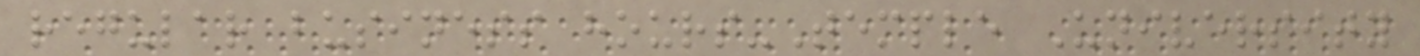regular business hours-Temple University
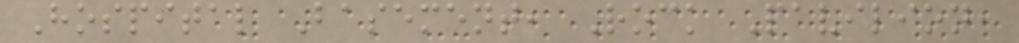Hospital Basement, Rock Pavilion,
